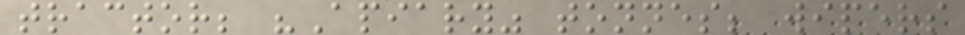tractor; "Apiary" tonnes; wipers
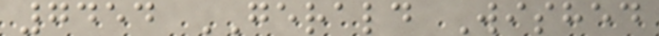7454 GERALD Wished
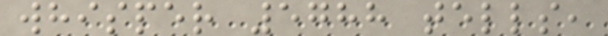whisper 5788 tells,
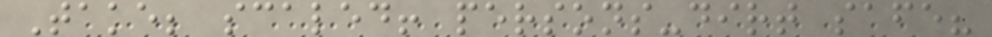Take; scaled! persons-dirt safe?
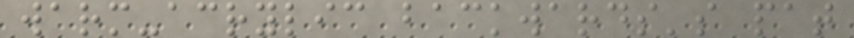warm-acrylic backwards's pat
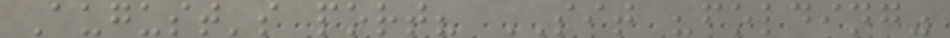August's port? SIT "folding"
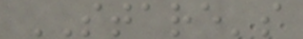STARE's
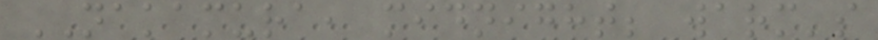NAKAMURA, midnight; warm's
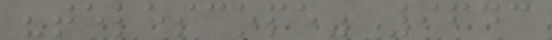"telescope" 9643
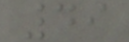49
